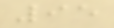95
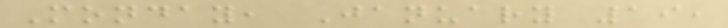Monday, January 19,
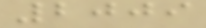2009
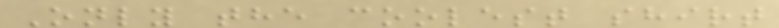Only the coolest shirt
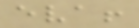eva!
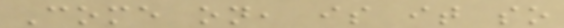Come on, is it so
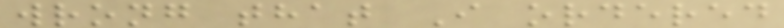wrong that I ordered
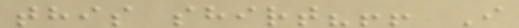this shirt?!! I
